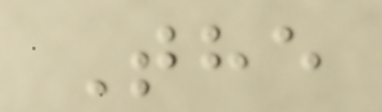The
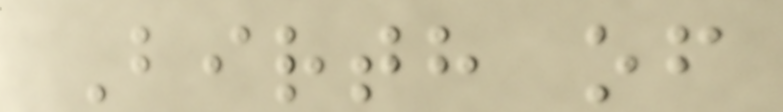Birth of
